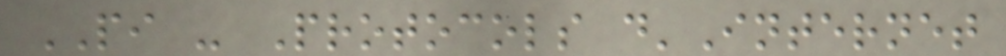PI - Protocols d'Internet
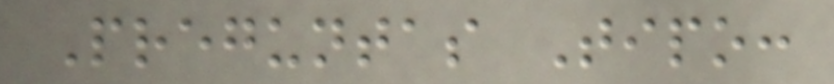Preguntas Tipo:
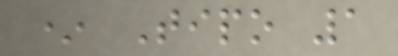* Tipo 1
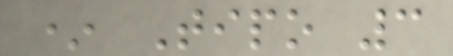* Tipo 3
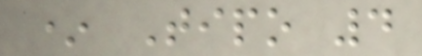* Tipo 4
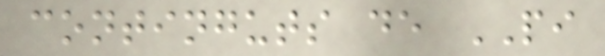continguts de PI
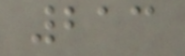213
